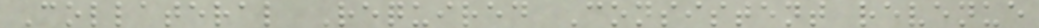Collateral Required Consistent revenue
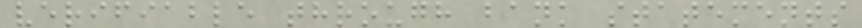verifiable through bank statements
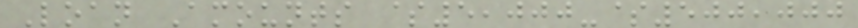Loan Amounts $5,000-$500,000
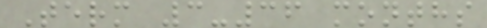Term 3-36 months
